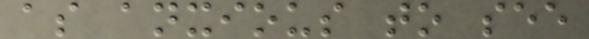as anxious to see
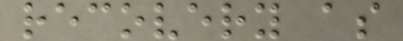recovery as
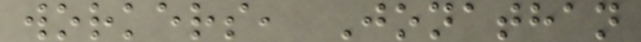workers, Jonathan
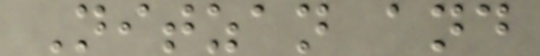Nitzan and
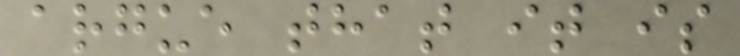argue that it is
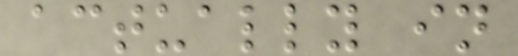actually in
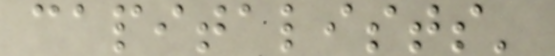capitalists'
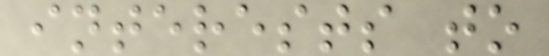interests to
